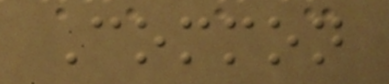Common
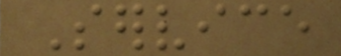Service
